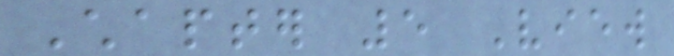Chapter 5 View
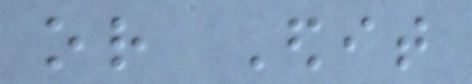or Edit
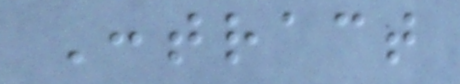Contract
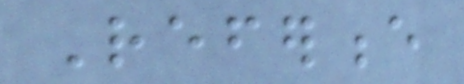Reference
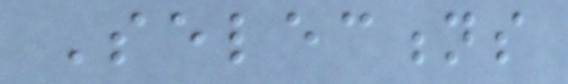Selections
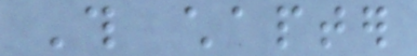This chapter
